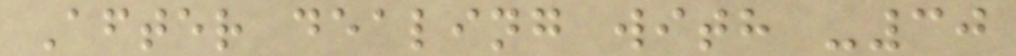After dealing with -30
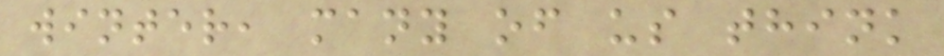winter, many of us think
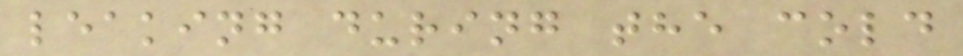leaking during the cold
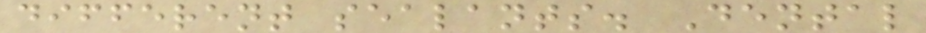different sealants. Dental
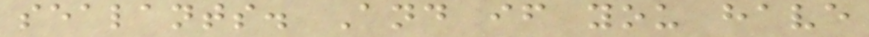sealants. And if you have
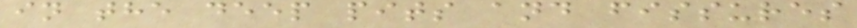in the deep pits and fissures
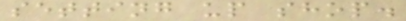setting up shop.
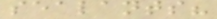sealants?
